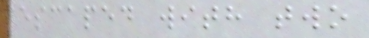escaped with two
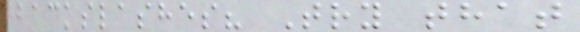backslashes? Try that
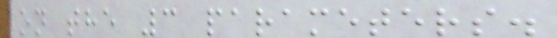on the 3 parameters.
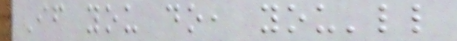If you do, you'll
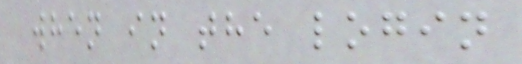when in the login
